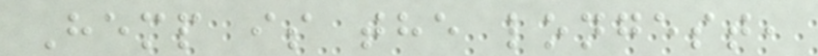Hemp is the longest,
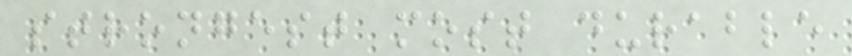strongest most durable
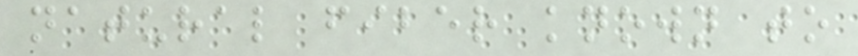natural fiber known to
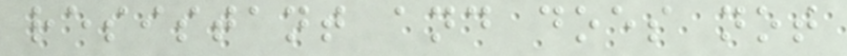resistant and does not
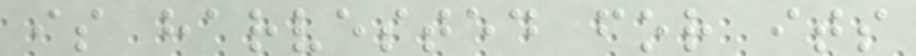is harvested for its
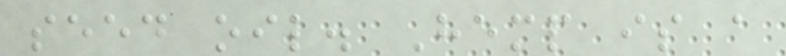seed oil. Hemp is a
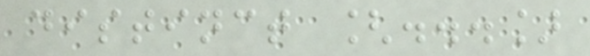distinct [...]
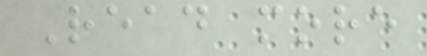Read more
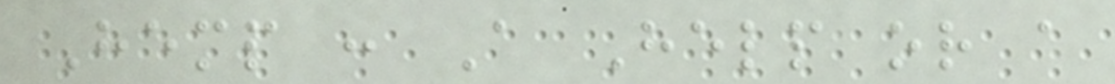Hemp : A Help or a
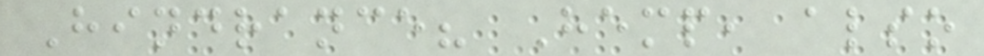Hindrance? Hemp, also
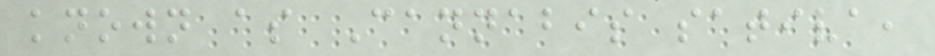known as Cannabis sativa,
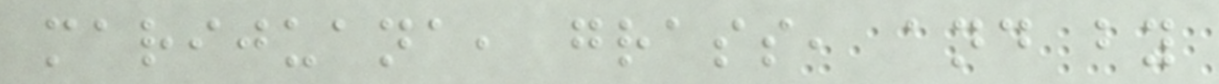marijuana, grass, and by
